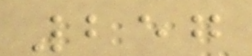257
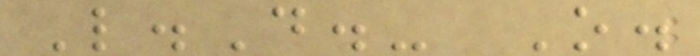L.D.- O.
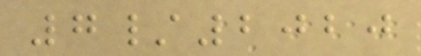7/2020
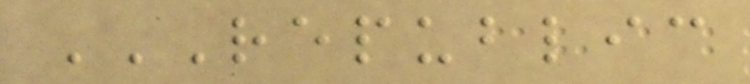REPUBLIC
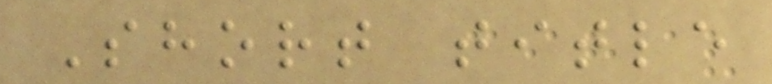Short title
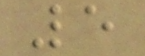5
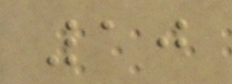10
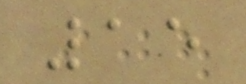15
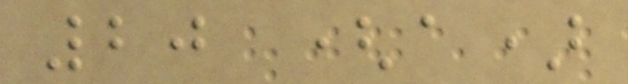20 (a)
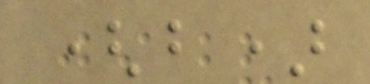(b)
